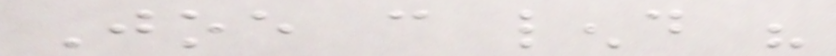Joe can lend his
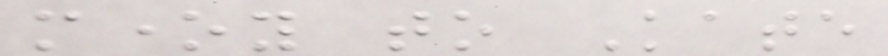money to Kate
